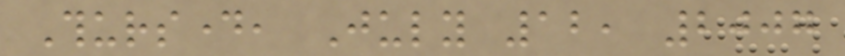Thursday, July 12, 2007
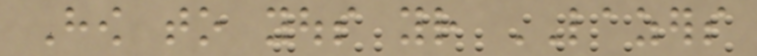How to yous your LAZERS
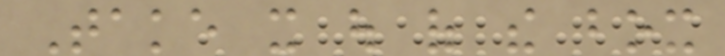Take it out of the box
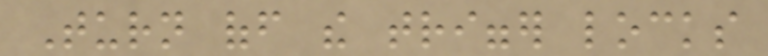Turn off the trigger locks
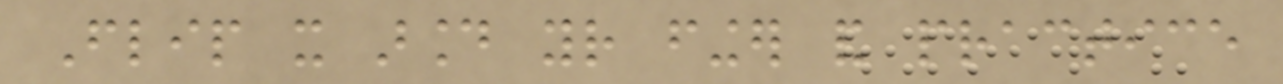Flip it around your finger and practice
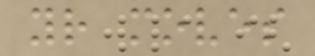your moves
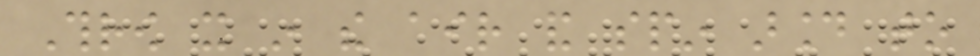Throw it in the air and spin around to
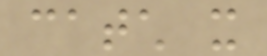catch it
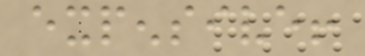expensive!
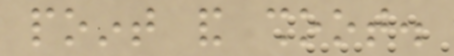point and shoot.
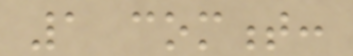1 comment:
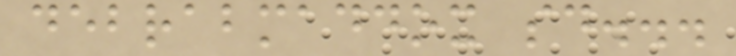debrabmaddox said...
